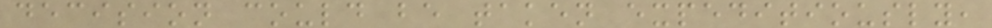decision could be taken expeditiously,
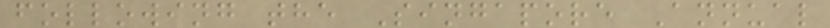following the Singapore Annual
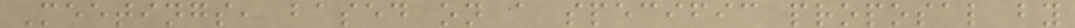Meetings, based on a specific proposal by
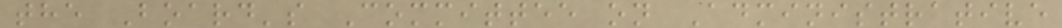the Board's Committee on Administrative
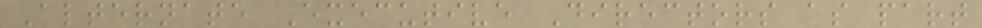Alternate Executive Directors as part
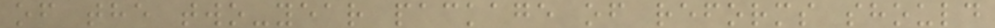of the two-year package of reforms should
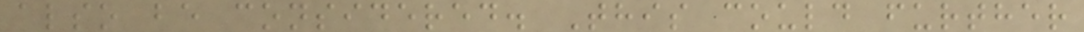also be considered. This could further
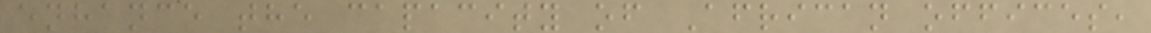enhance the capacity of African offices,
